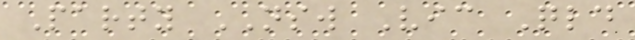Party NSW Vic Qld
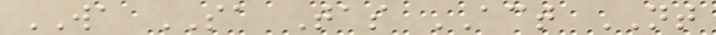WA SA Tas ACT NT
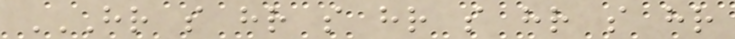HR S HR S HR S HR S HR
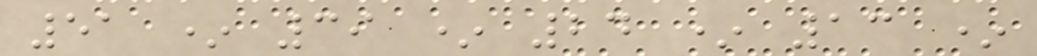51 * 39 * 24 * 13 *
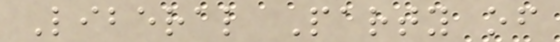Liberal Party of
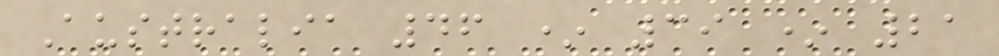Australia 46 * 39 * 21
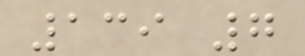139 7
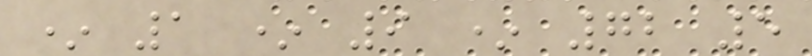* 1 * 9 * 72 5
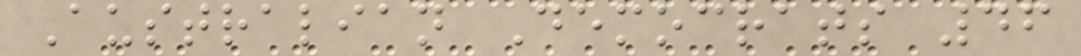Australian Democrats 46
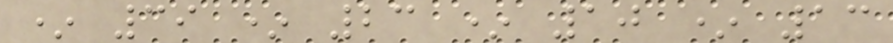* 39 * 23 * 10 * 13
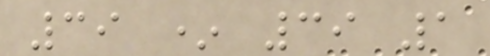39 * 39 1
